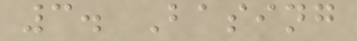3. Basing
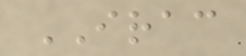IRAC
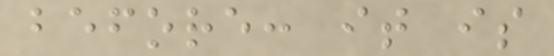before: it is
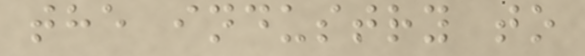the industry to
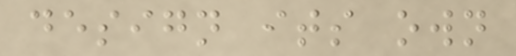design its own
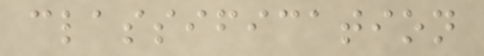classification
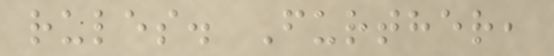rules. Further,
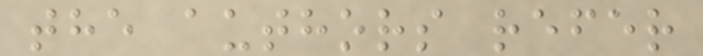the authors refer
